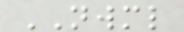NWML
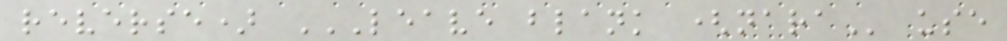reverse) LEAVE BLANK (NARA use
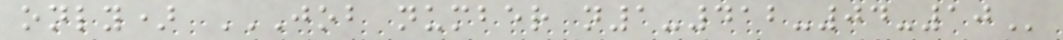only) JOB NUMBER N1-412-04-10
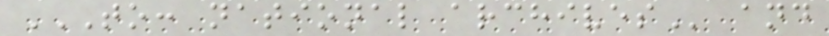TO: NATIONAL ARCHIVES and
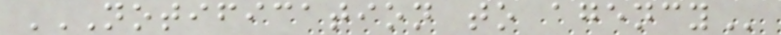NOTIFICATION TO AGENCY
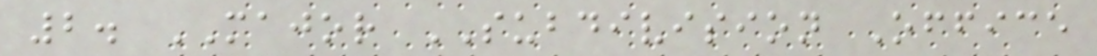2. MAJOR SUBDIVISION Office
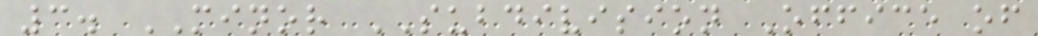3. MINOR SUBDIVISION Office of
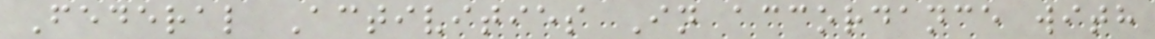Federal Activities In accordance with
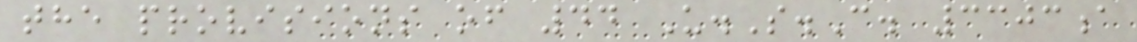the provisions of 44 U.S.C. 3303a
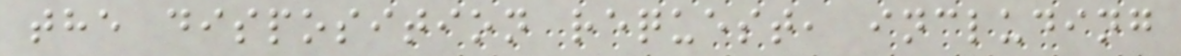the disposition request, including
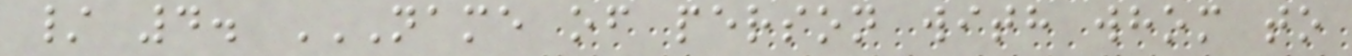/ 4. NAME OF PERSON WITH WHOM TO
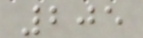205
